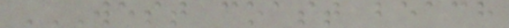WEST COAST BEACH
